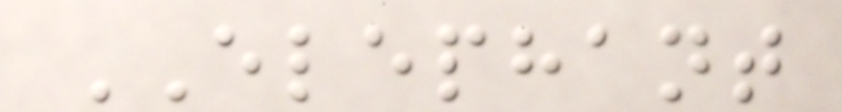ELEPHANT
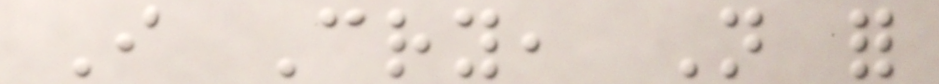I Cry, Not for
